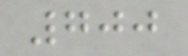700
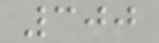300
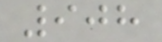908
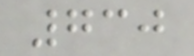730
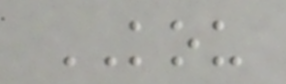KOU
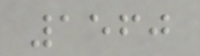1560
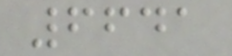6641
